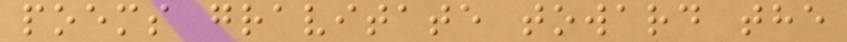poems gravitate toward the
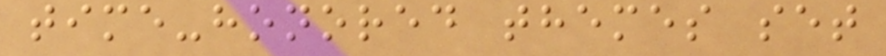time-honored themes set
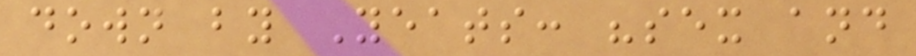down by Yeats: "sex and
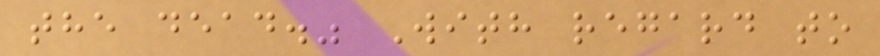the dead." With regard to
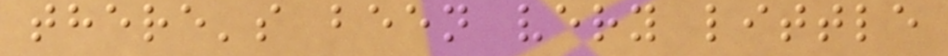there's been very little
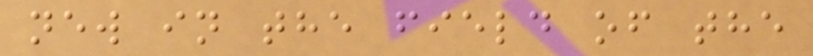new in the field of the
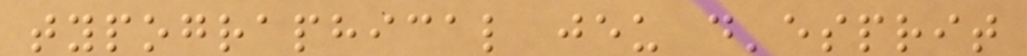typographical jeu d'esprit
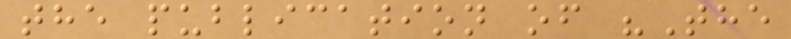the publication of "The
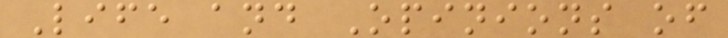Life and Opinions of
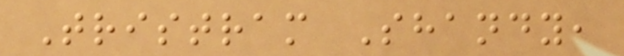Tristram Shandy,
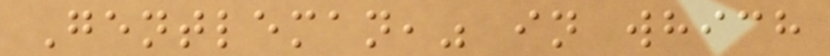Gentleman," in which
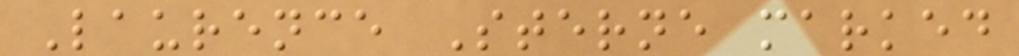Laurence Sterne marked
